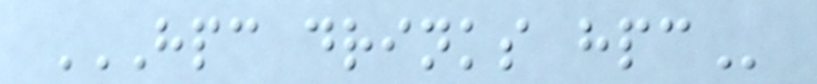HPC DRINKS HPC
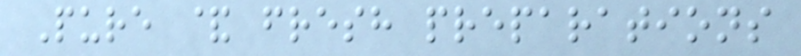Pure & fresh preparations
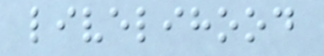livelihood
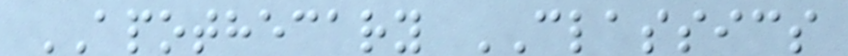APOTHECARY CLASSICS
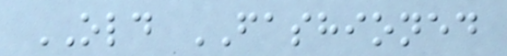OLD FASHIONED
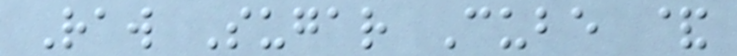Raw Sugar Cube &
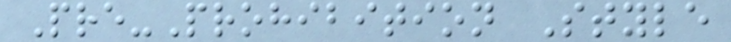Pre-Prohibition Style
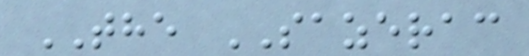THE SAZERAC
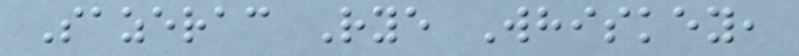Sazerac Rye Whiskey,
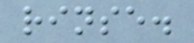rinse.
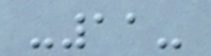-11-
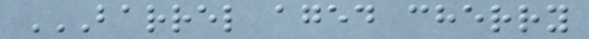BARREL AGED CHERRY
